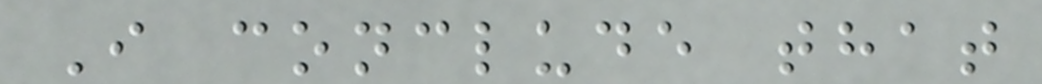I conclude that
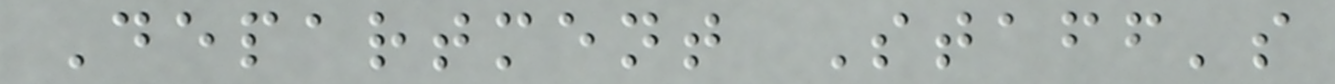Department Staff's
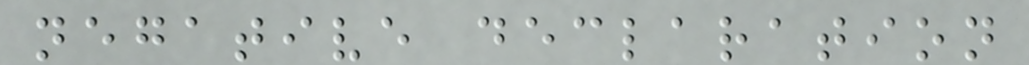negative declaration
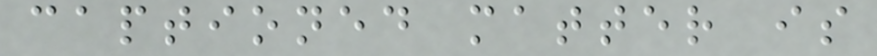captioned matter is
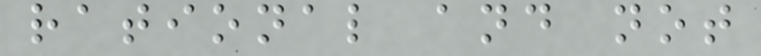rational and not
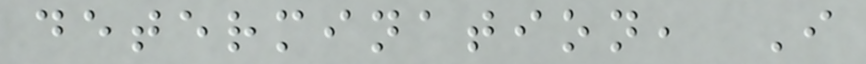determination, I
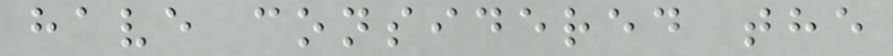have considered the
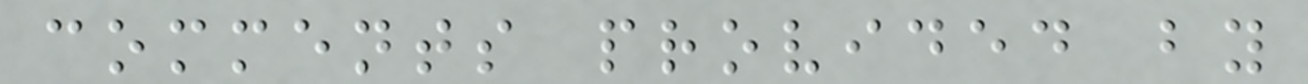comments provided by
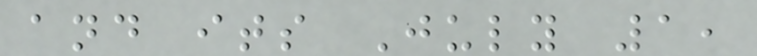and its July 1,
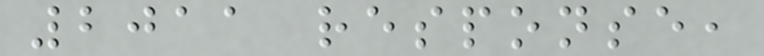2011 response,
